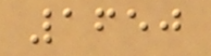1650
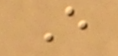E
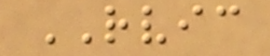RVIC
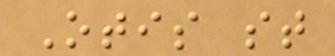Otis st
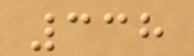338
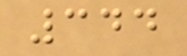344
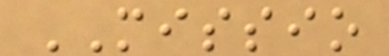MISSIO
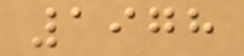1978
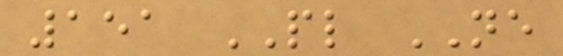151 PL NE
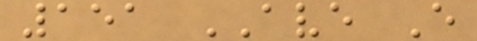151 AVE E
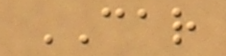CAR
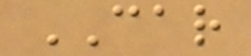CAR
